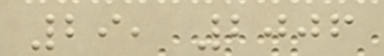29, 2006
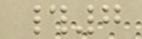#7
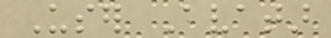User Avatar
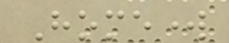Homework
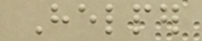Helper
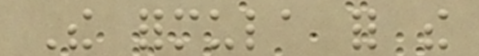The formula for the
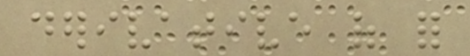derivative of for
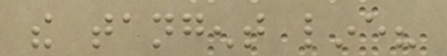the tangent line?
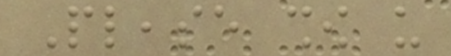Please show us
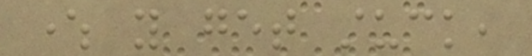where you get stuck,
